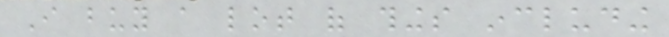I buy a lot of things including
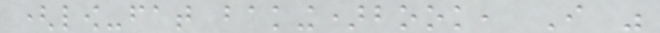(low-fat baking)book, I was
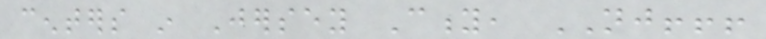centers in Jersey City, NJ!!!
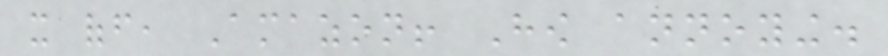it off, Amazon! How annoying.
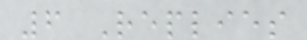6 Replies
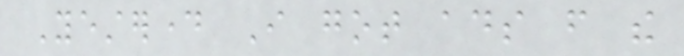Yesterday I got ads from the
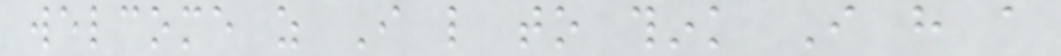welcome as I like to think I have a
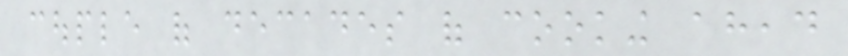couple of decades of cooking ahead
